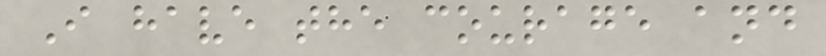I have the courage and
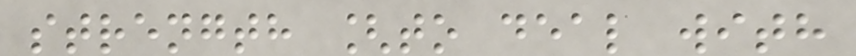strength [to deal with
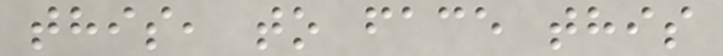this, to face this
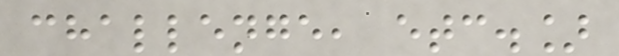challenge, etc.]
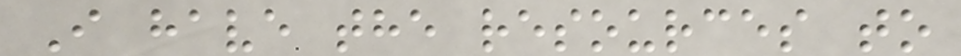I have the resources to
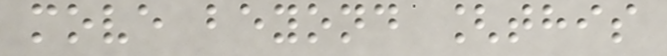move beyond [this
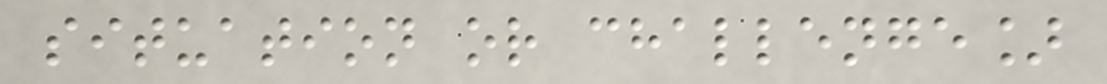situation or challenge]
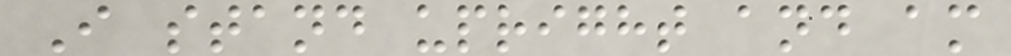I stand upright and am
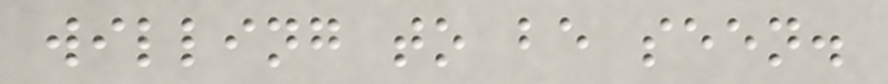willing to be seen.
